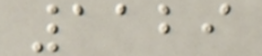1129
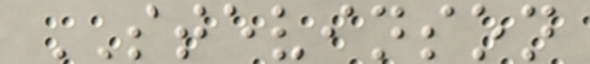STEVINSON
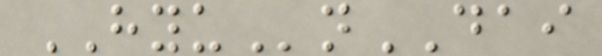HYUnDAI
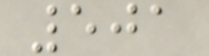501
